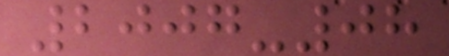2007-08
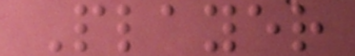Player
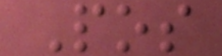Pos
